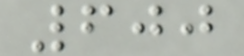600
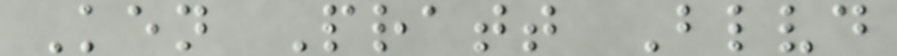Ken Pratt Blvd
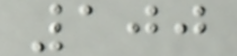100
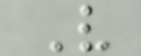V
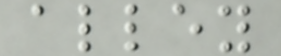alley
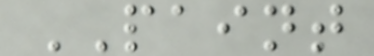PAINT
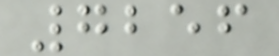7256
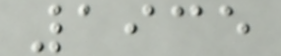1935
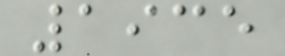1935
